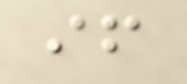if
